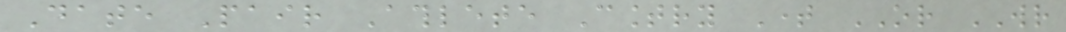Date Pair Athlete Country Time OR WR
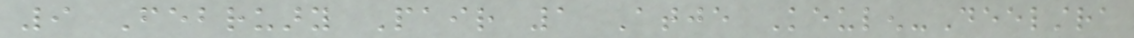9 February Pair 1 Atje Keulen-Deelstra
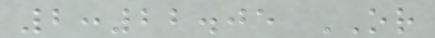2:22.05 OR
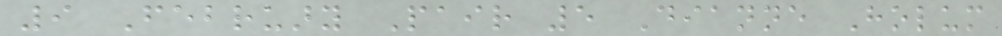9 February Pair 5 Dianne Holum
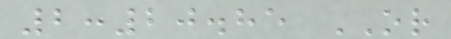2:20.85 OR
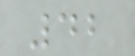42
